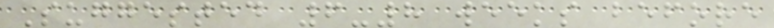Suggested 6-8 weeks before
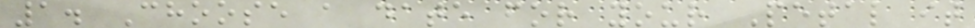1. Choose a date for your Petal it
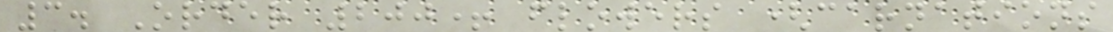3. Order 200+ flowers (carnations
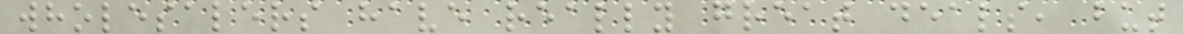wholesalers have really great deals, but
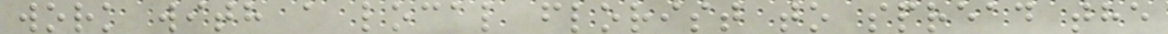work with a local florist to spread the
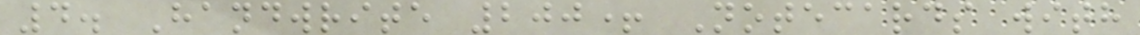4. Handwrite 200+ Notecards with
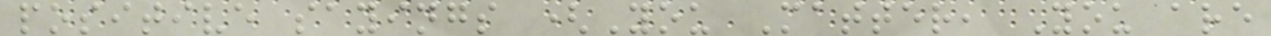positive sayings (You Matter, You are
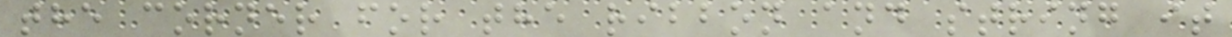the corner for the ribbon and string it
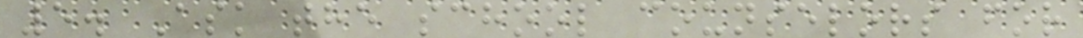5. Ask the school counselors for
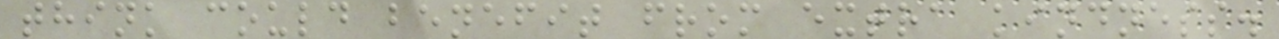think could benefit from extra kindness.
